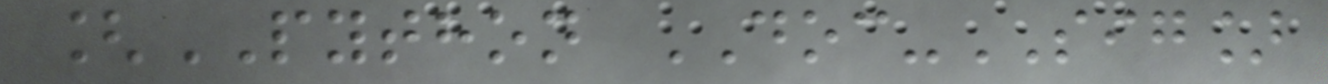[PYTHON DOC-SIG]
